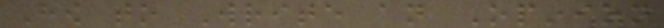How to Write an Opinion
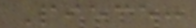Piece:
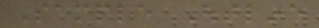Sample Outline
